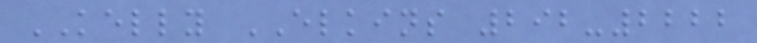KELLY ELKINS 292-2222
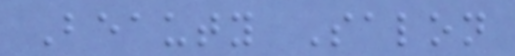Beauty Salon
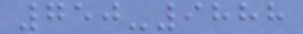750-9888
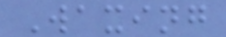Waxing
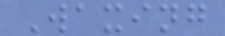Waxing
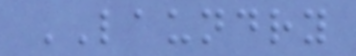LAUNDRY
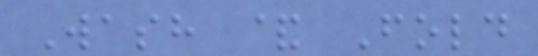Wash & Fold
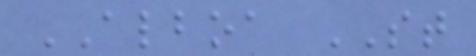ALBOA ST
